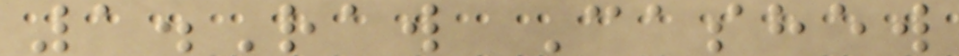1.Raw Cashew
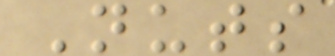Nuts
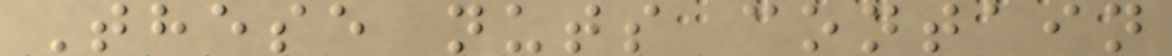These nuts contain
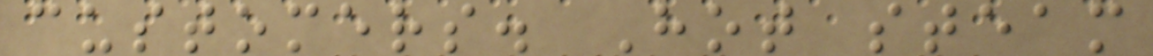customers. Hot steam
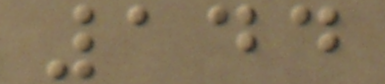144
